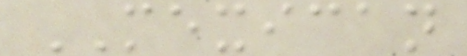MEXICAN
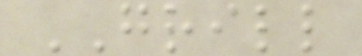GRILL
